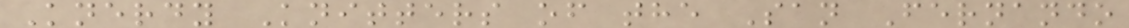Knerdy Knitters of the San Fernando
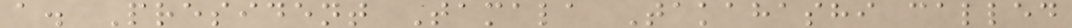a. President Tamala Takahashi called
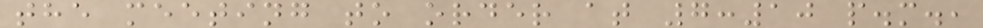the meeting to order at 7:10 p.m.,
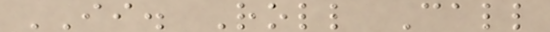II. Roll Call
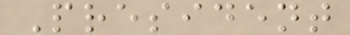President
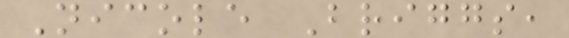Nicole Briggs,
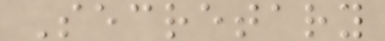Secretary
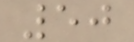50
